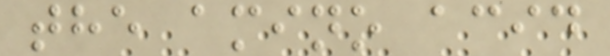the amino acid
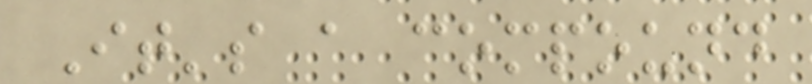It's a compound
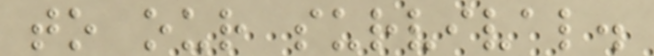to our survival.
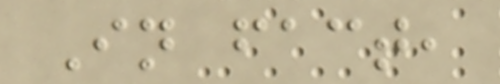In fact,
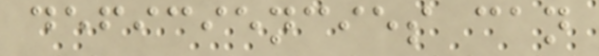deficiencies can
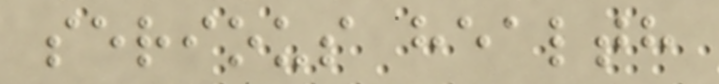serious health
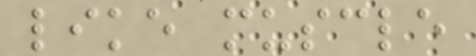like muscle
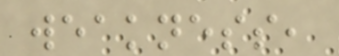weakness,
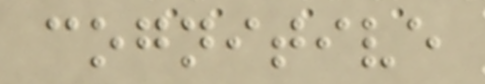cognitive
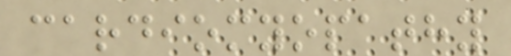cardiomyopathy
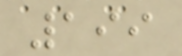199
